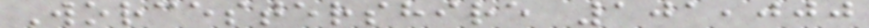Worcestershire 101,000
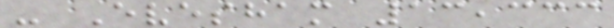- Evesham 13,333
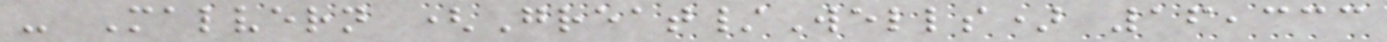- Malvern (Great/Wells) 16,333
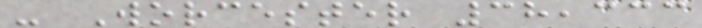- Worcester 38,333
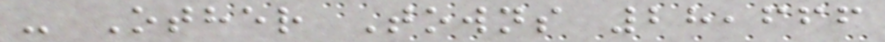- Other Towns 28,666
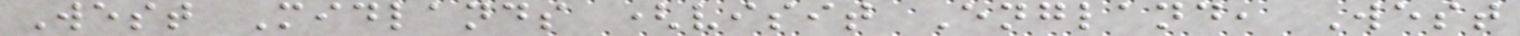West Midlands (visit England, West
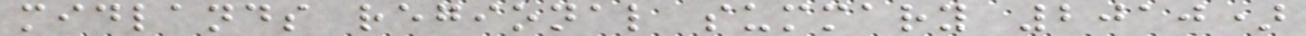midlands regional summary 2010)
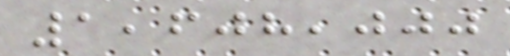1,608,000
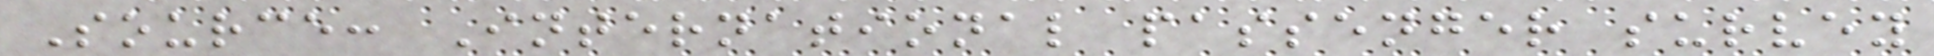Source: International passenger survey
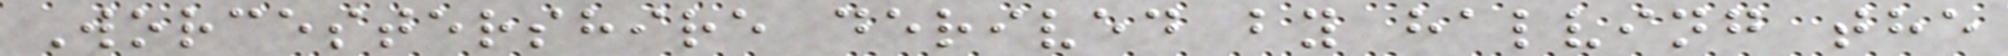Worcestershire derived by halving the
